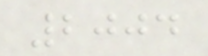2004
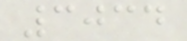3034
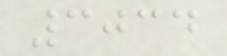3034
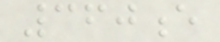360e
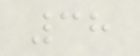38
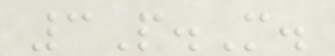3P.M.
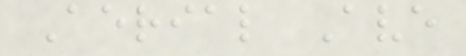Aerial Ave
